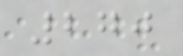270
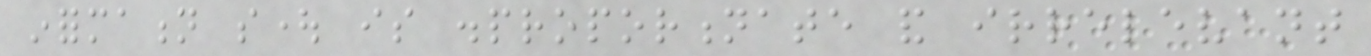information sought is disproportionate and irrelevant
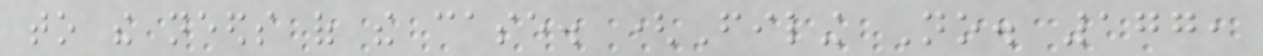to the needs of the case. (Filing No. 177,
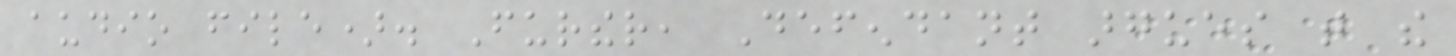audio file). Further, Defendant argues that the
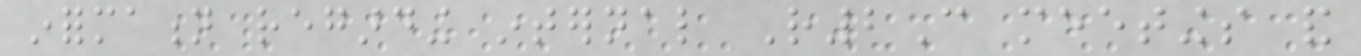information regarding internal R2C meetings and
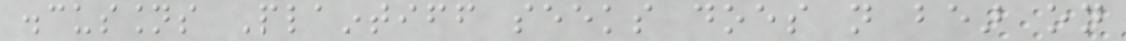discussions Plaintiff seeks does not bear on
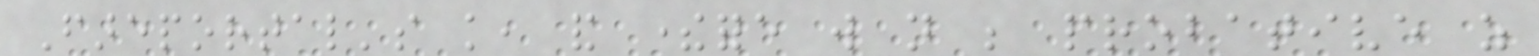Fareportal's knowledge, and therefore will not be probative as
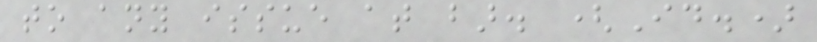to any issue at bar. (Id.)
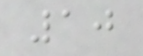10
